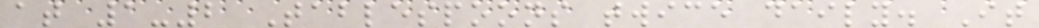at 1-2 Tablespoons twice daily. It
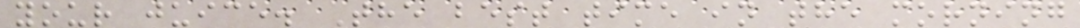your juice. The best time in the morning
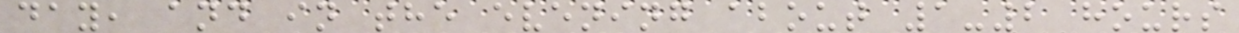day, and in the evening about 1-2 hours
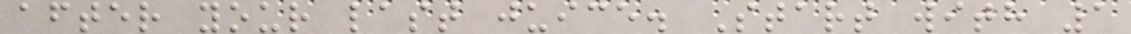after your last juice. Start with 1
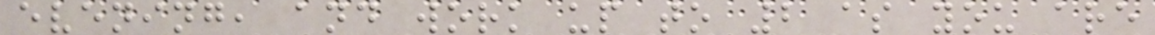evening, and work up to 2 as you are
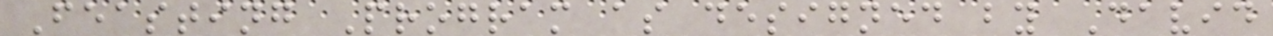Feasting Program as designed by David
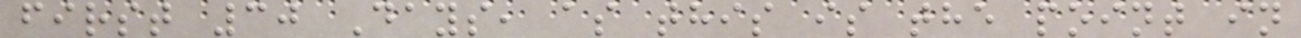first 30 Days, as this is the point in
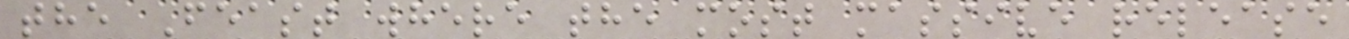the Feast where the most massive release
